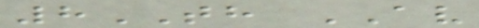8TH AV
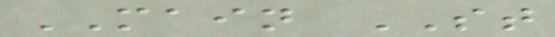MAIN ST
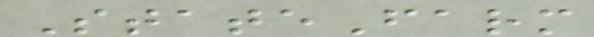StateFarm
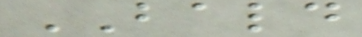BALD
